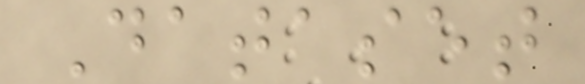Dataset
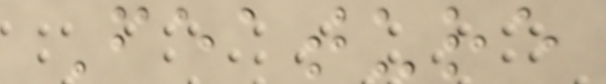Feature
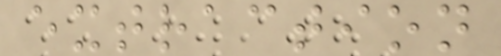extraction
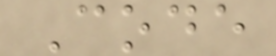Code
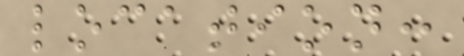location:
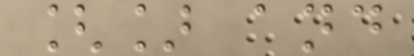[] and
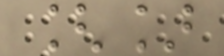[]
